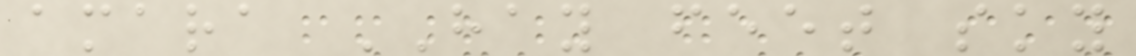amara HAY feet sky
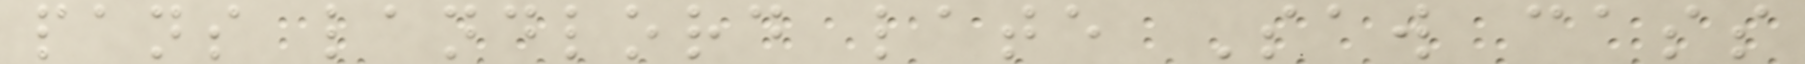pans landlord late Saw cass
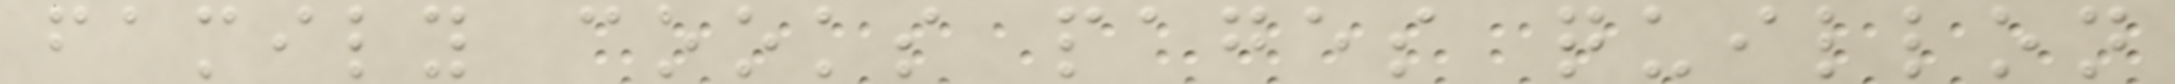family cooks pages quillon
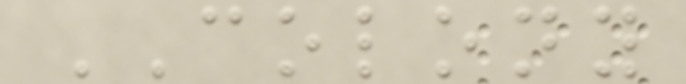COLONY
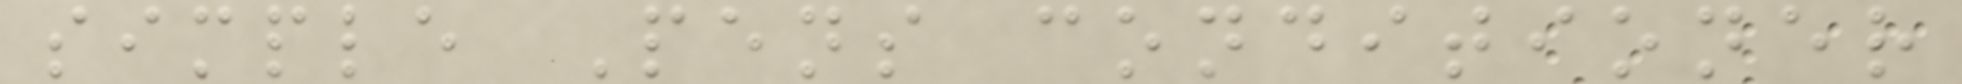simple Pens conditioner
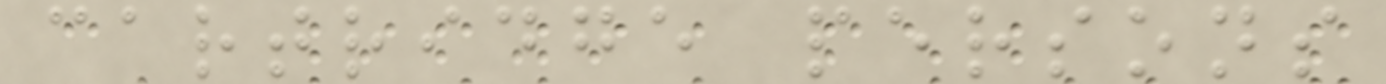cartridge persons
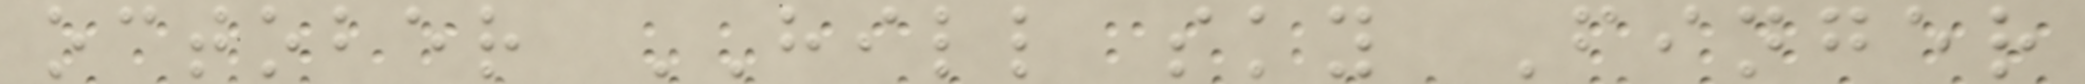october HILL sky Finger
